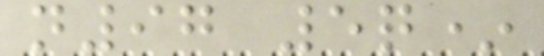n97 5q*
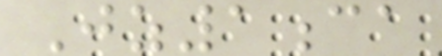Jz1ca
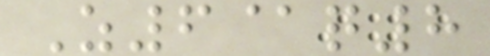Z6@q8
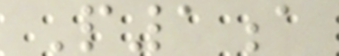P1a
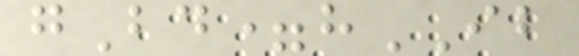gBd=hIB
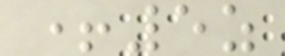+5z
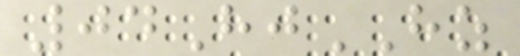04HjHZ
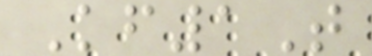Kf1T
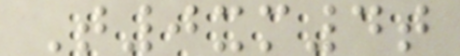T0xm4t
